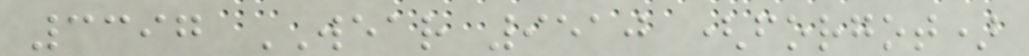3397 WEAR 9510 (forgot)
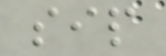sip
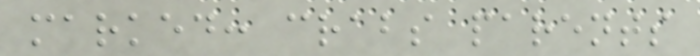marked: crabs parents
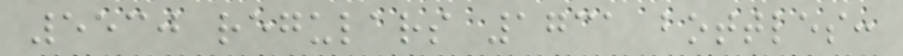5530 regulars 1731 bottles:
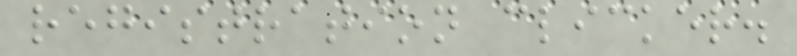registration clicker.
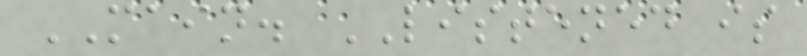MAIN. LISTENED is
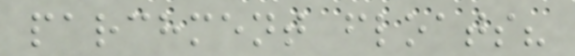parchment floats?
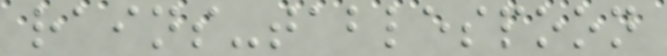rains-tablespoon
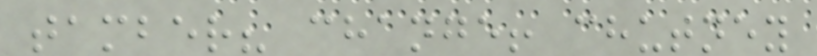tamber? change! chutney
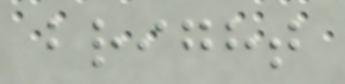bright
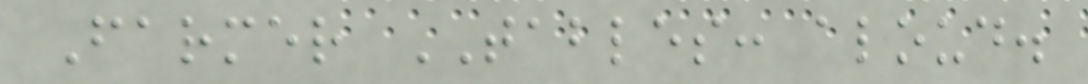Farmer TABLES: aloud.
